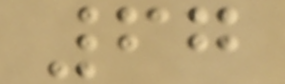67
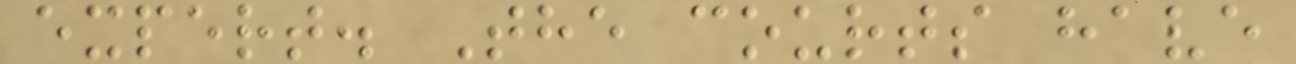expert. The courts have
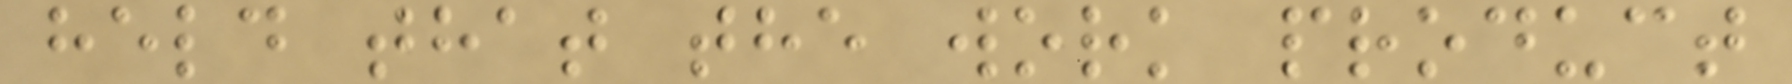held that the work product
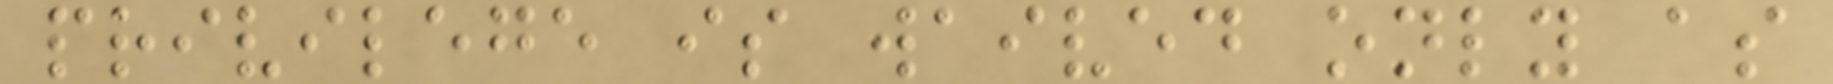privilege is waived only as
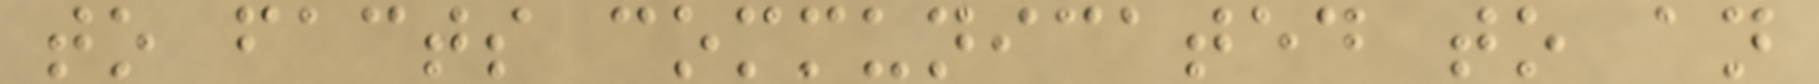to facts communicated to an
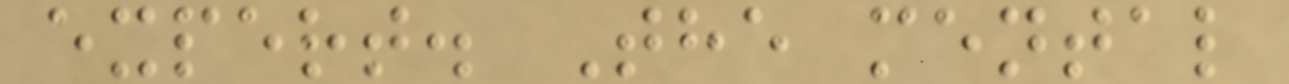expert. The mental
